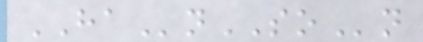HAnSOn
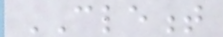CLEMENT
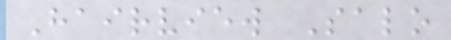Hairview Salo
